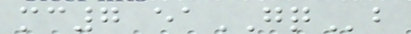mc7 eaGQb
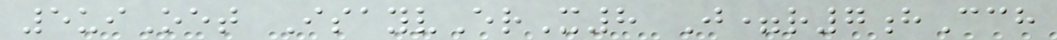5uiOet IsayvErX8 J=r7hCch
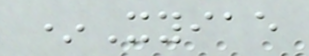*Xyiae
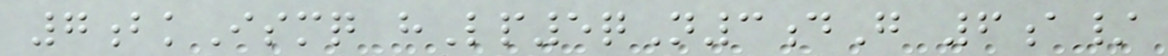7bkIsmq hLp5qN3dG 6a/
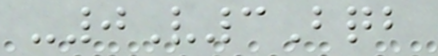-0V3Bqb
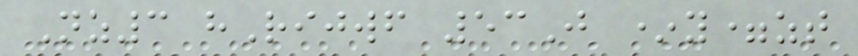Nz3 hRijwf 53J *y=zt
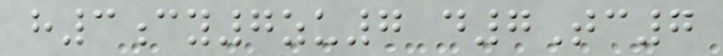h3cy7zu7 d7Tc7
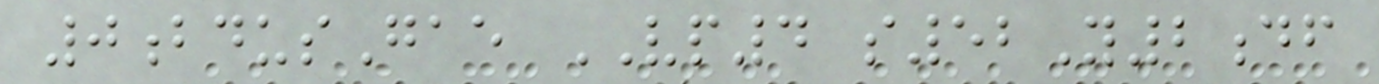0bdusGae VP4 s52Y2df
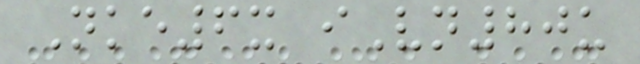Nke6x iVn80u
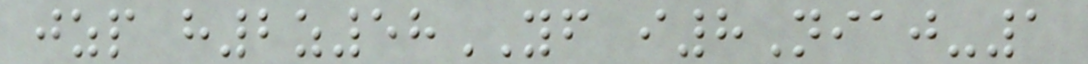jzp h2z58YF i8Niaj-1
